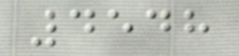4548
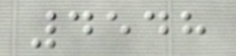4548
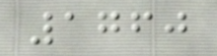1760
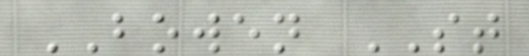BOWEN ST
